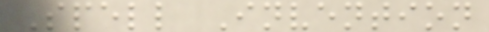Spell Invention
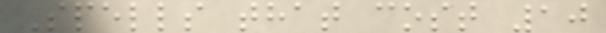Spells that cost 10
